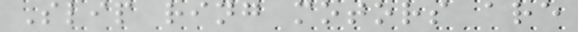Slip ring motors are
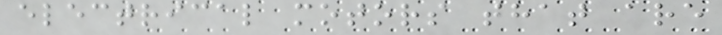electrical motors that are
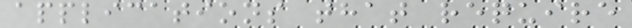applications that require
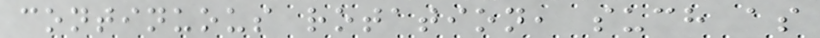continuous rotation, such as
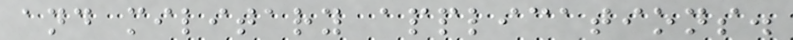and military applications.
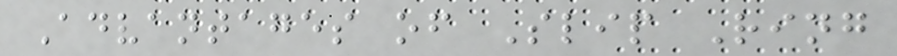Advantages of Slip Ring
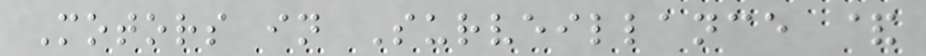Motors in Surveillance &
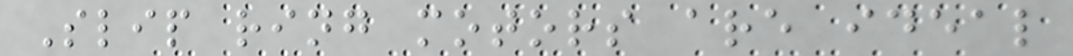Slip ring motors are ideal
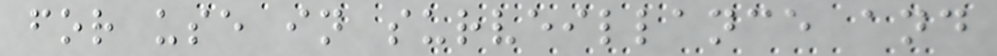for use in surveillance and
